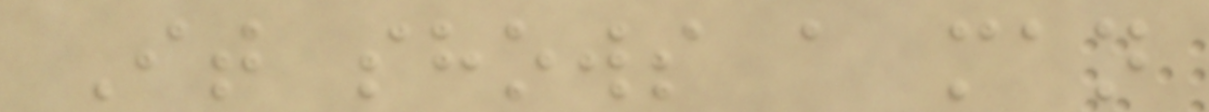It shows a man
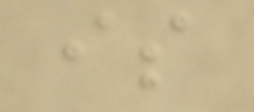is
